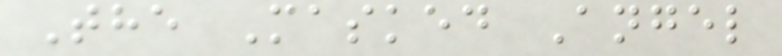The Masked Angel
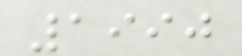1990
